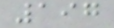197
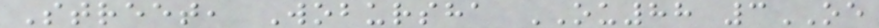Street, Wobursha OU88 3OE
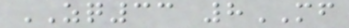ZQ33 8MF
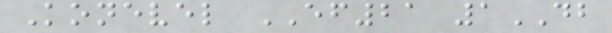Konevel EF21 1DB
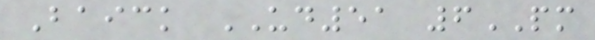Baick UD51 6PM
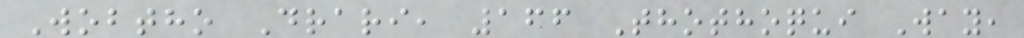Wobtho Drari, 166 Thothoqui Way,
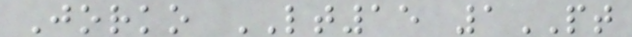Jorko LT15 1PT
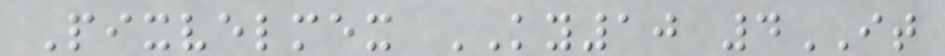Pixvelmex KY10 4IT
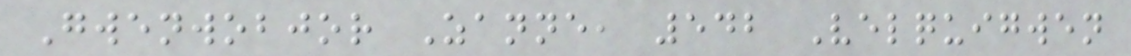Gwenwobjor Zanne, 542 Velquigwen
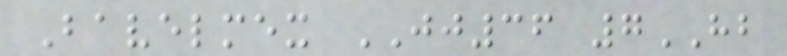Bavelmex JJ36 7HB
